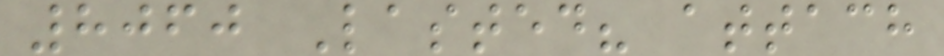8060 Lasted? attach
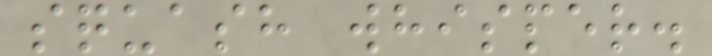squash whisper.
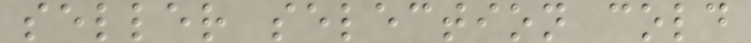seller selection cold
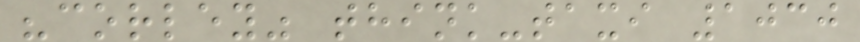"corley" think-taxi 1030
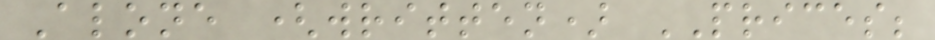Alone (written) PRICES;
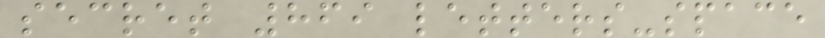secret 869 letters-space
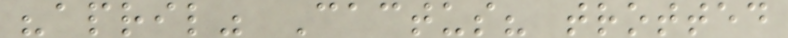"april" Cactus? trotted
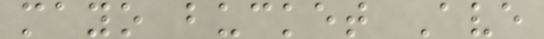mayo bucket Ave
